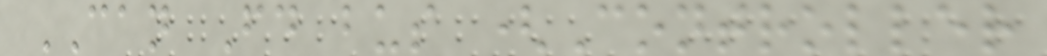CAN Fd bus (Controller
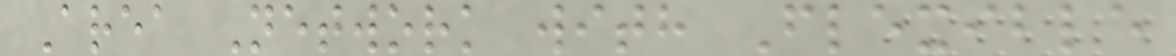Area Network with Flexible
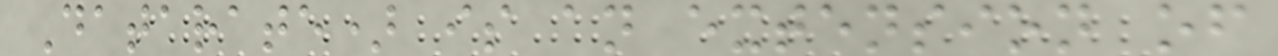Datarate) is an extension of
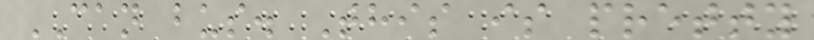CAN bus. This is pretty
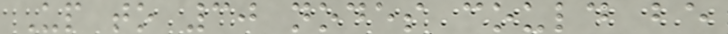Up to 30 nodes could be
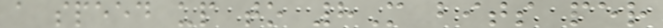a speed up to 8M bits per
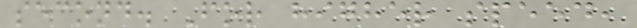second. For higher speed,
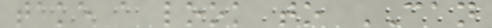take a look to CAN
